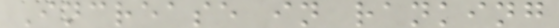Increase in ranking
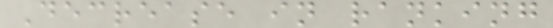Decrease in ranking
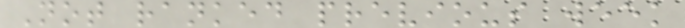Not ranked previous week
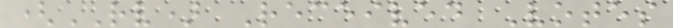(RV) Received Votes
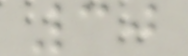30
